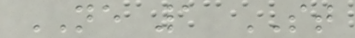NE 1 ST
